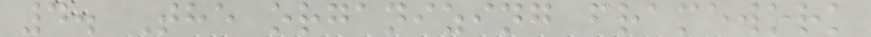4. The organizing framework
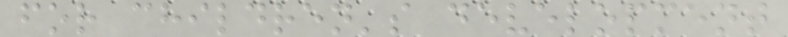for children's development
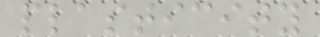plasticity
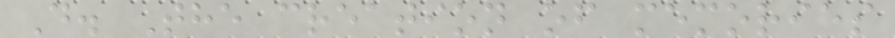D. The creation of memories
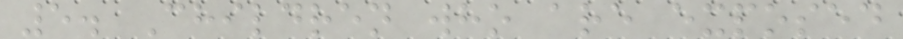5. Children who are exposed
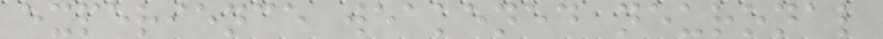experience weakened neuronal
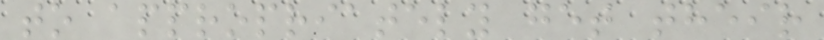to appropriately get their
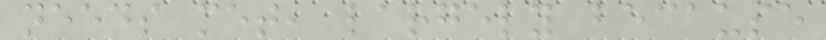needs met, largely because
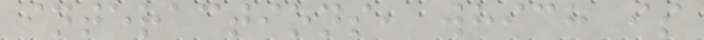interactions, which is
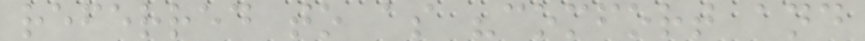referred to as "comfort and
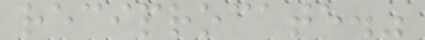reciprocate."
